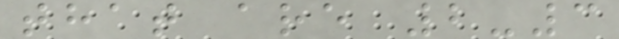that are 2-3
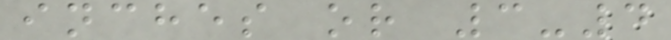inches or 3-4
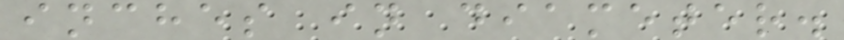inches in diameter.
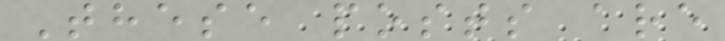These posts are
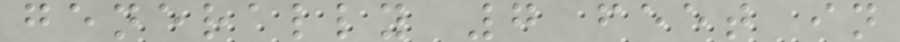generally 7 feet in
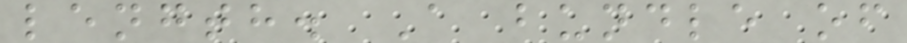length. A bundle of
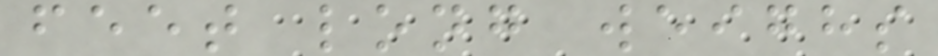feet long weighs
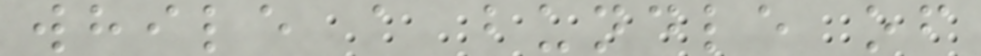while a bundle of
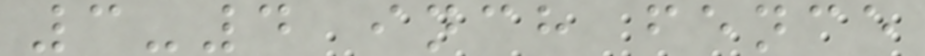3-4 inch fence
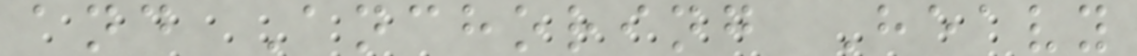and Anchoring Heavy
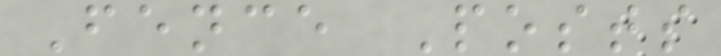Fence Posts
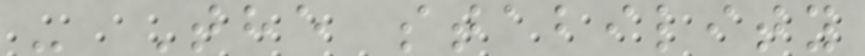- The stability
